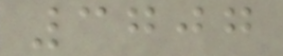3707
